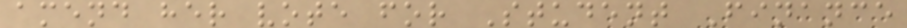amend her vote for Student Finance
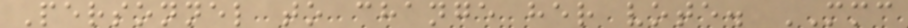Personnel to change her vote. MMC
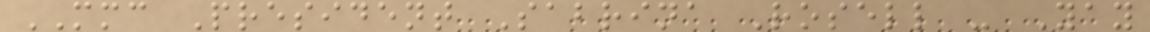MMC President Sabrina Rosell - Yay
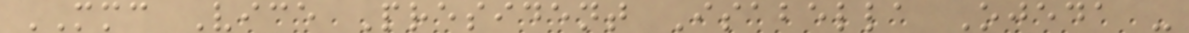MMC Vice President Isabella Ojeda -
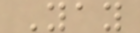Yay
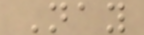Nay
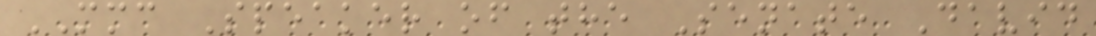MMC Speaker of the Senate David
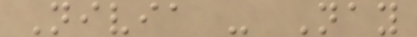Nivia - Nay
